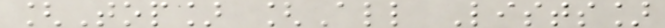[Top] [All Lists]
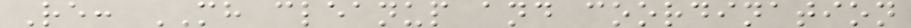Re: MH cleanup and coordination
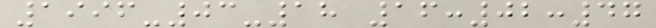1996-03-18 16:02:47
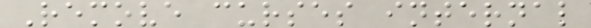Remove curses internal
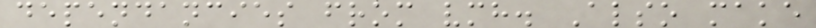dependancies from vmh. Also make
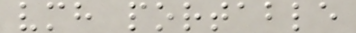vmh portable
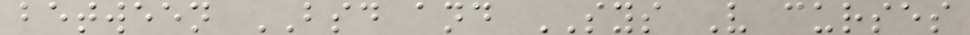between BSD and SYS V curses
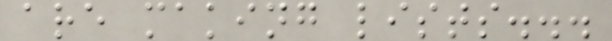are making lists...
